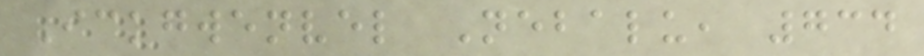Ickgwenvel Nebalu, 734
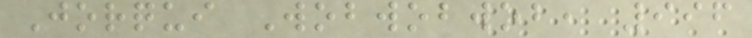Jorqui Wobwobwob, 996
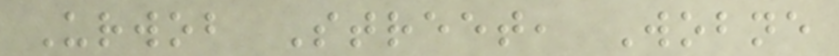Urwob Street, Wobne
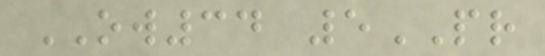OW34 5PR
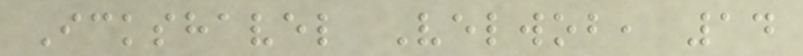Ickshavel Velwob, 14
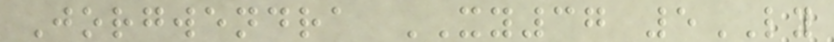Jorgwendra XY37 5LY
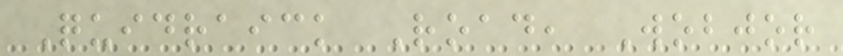Quidraick Road, Wobjor
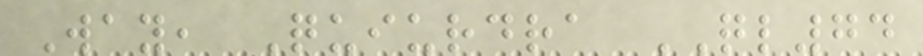Way, Quiurdra QL74
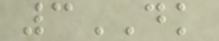3DK
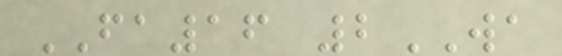FA16 2WA
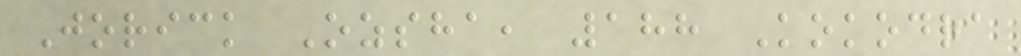Jorick Ozsha, 188 Kokodra
